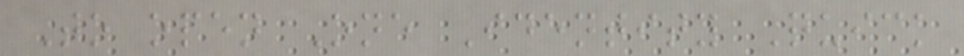To open One Identity Quick
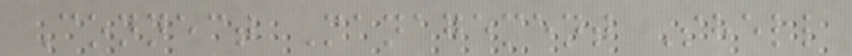Connect Management Shell
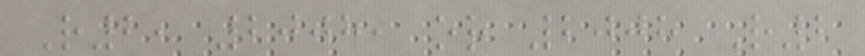R2, 2008, or 2008 R2
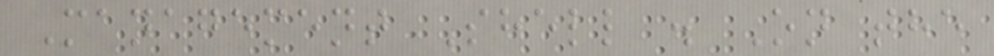Management Shell . On the
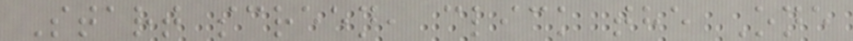Start screen, click the One
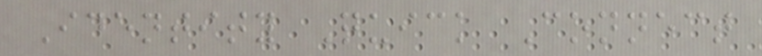Identity Quick Connect
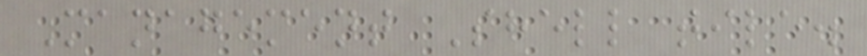Management Shell tile.
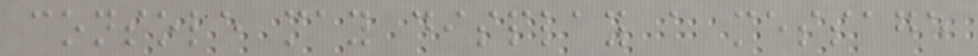console may display a message
